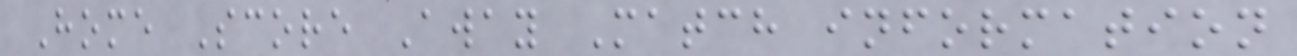Home Score Away Match information
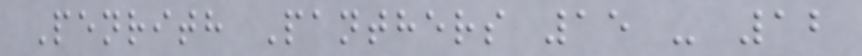Penrith Panthers 15 - 12
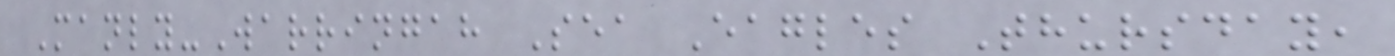Manly-Warringah Sea Eagles Thursday,
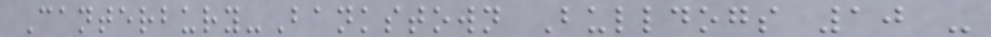Canterbury-Bankstown Bulldogs 10 -
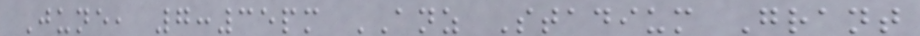June, 7:35pm ANZ Stadium Grant
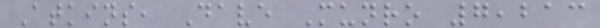Atkins, Dave Munro 7,213
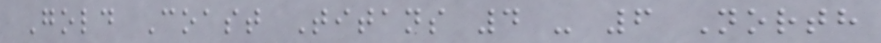Gold Coast Titans 4 - 6 North
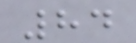84
